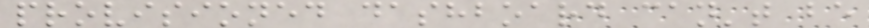provisioned dashboard can't be
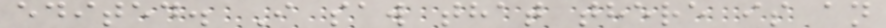edited. I saw that there is an
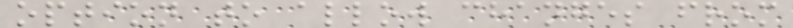option to allow changes from
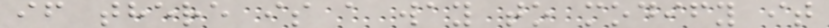if there is a way to modify it
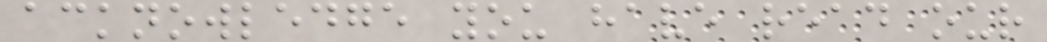acknowledge you have read our
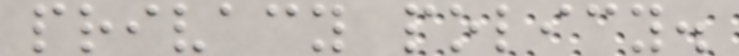privacy policy.
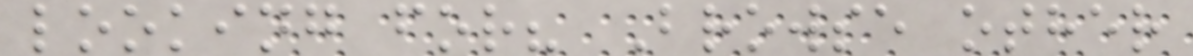looking for? Browse other
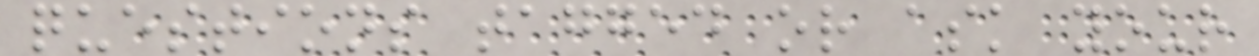questions tagged or ask your
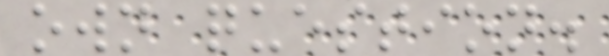own question.
